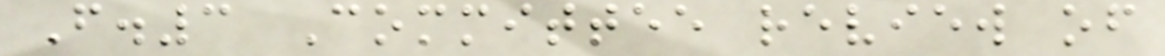F.3 Committee review of
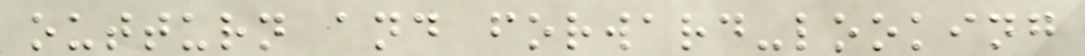outturn and forward-looking
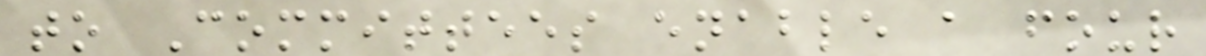to Committees enable a four
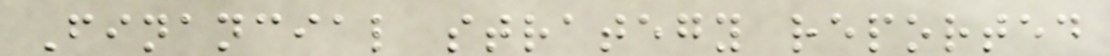Financial strategy reported
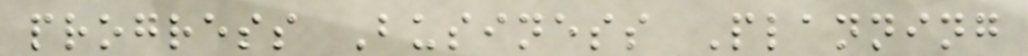progress Business Planning
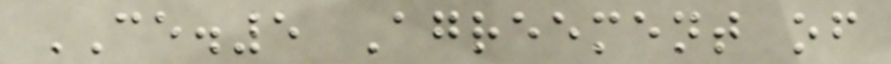CE.5 Agreement of
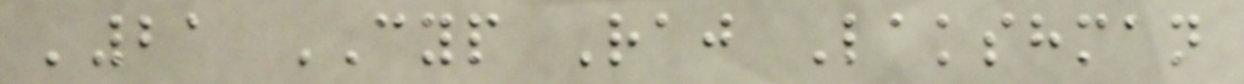'21 CYP Raj Lakshman
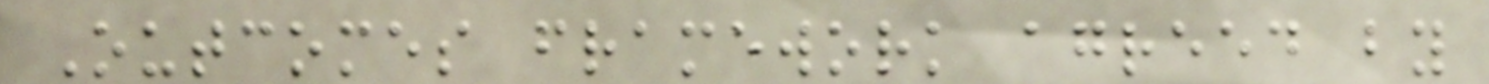Outcomes framework agreed by
